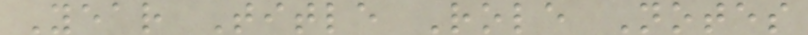Year Title Role Notes
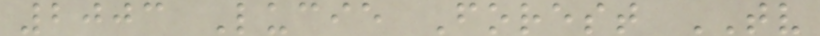2003 Lucie Forest TV
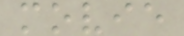movie
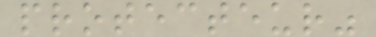protecteur"
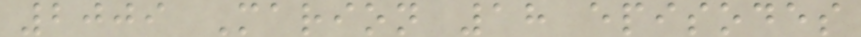2009 Marion 18 episodes
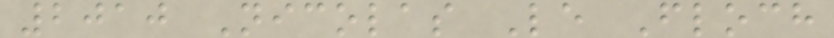2010 Nicolas Le Floch
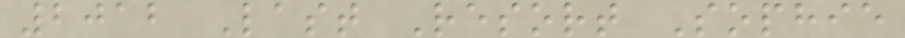2012 Last Resort Sophie
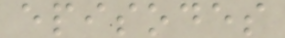episodes
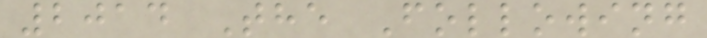2014 The Following
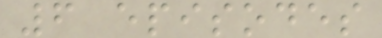6 episodes
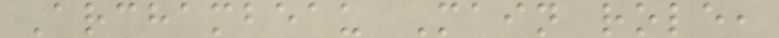Archambeau Main role,
